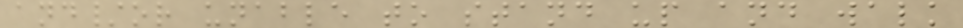and/or unable to stand up and walk
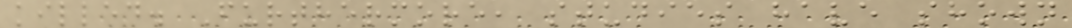killed. Furthermore, studies have shown
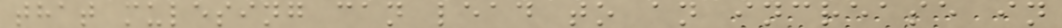that mulesing can lead to an increase in
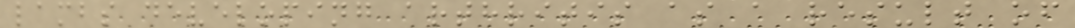lambs developing arthritis as a result of
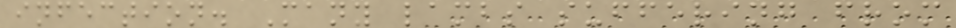infection. Many lambs suffering from
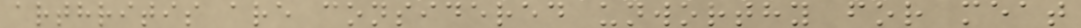arthritis are considered unworthy for meat
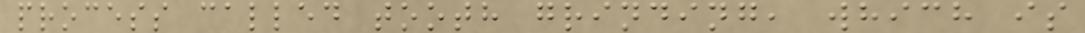process called tooth grinding, which is
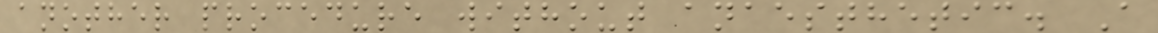another procedure without anaesthetic. A
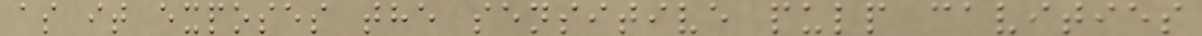as it exposes the sensitive pulp cavities
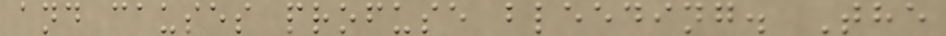and causes profuse bleeding. The
